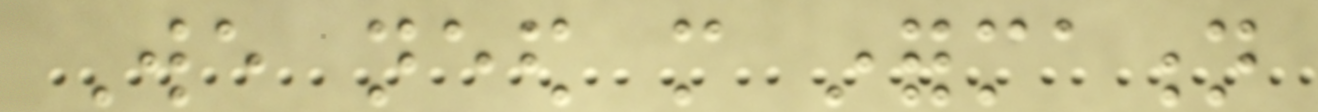We need more information
